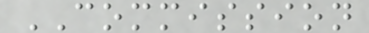COMMISSION
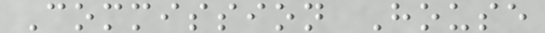Commission House
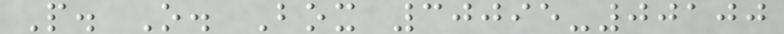P. O. Box 30095-00100
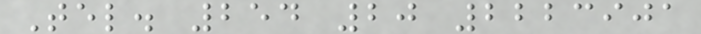Tel. 254 20 2223901
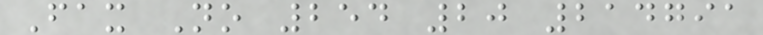Fax No 254 20 214791
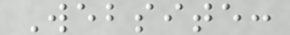Website:
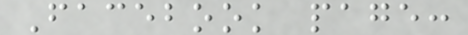Facebook page:
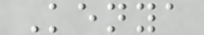Kenya
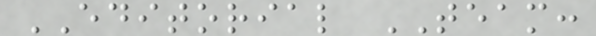EDITORIAL TEAM:
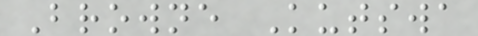Browne Kutswa
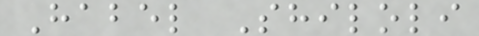Habel Shiloli
